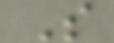S
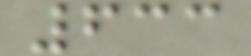633
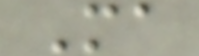Ma
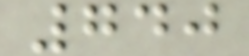740
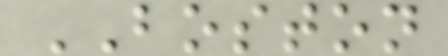BOSTON
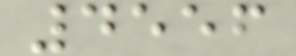4556
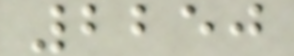2250
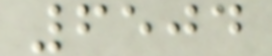6504
